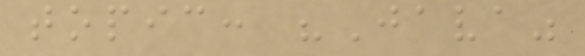topic: "Java"
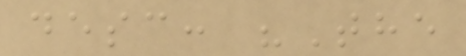desc: "The
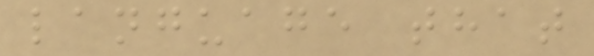language that
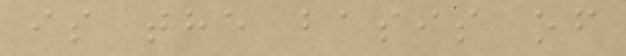is the basis of
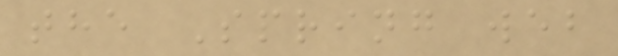the Spring web
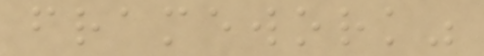framework"
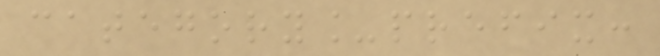category_prefix:
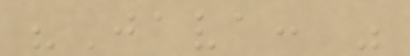"Java: "
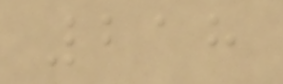218
